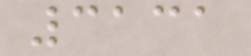3131
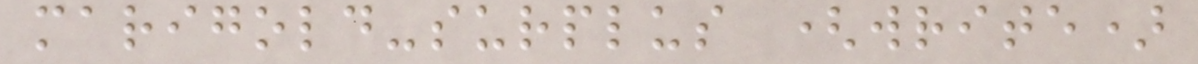marigold-surplus (write)
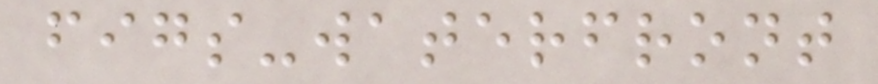figs-waterfront
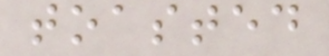toasted
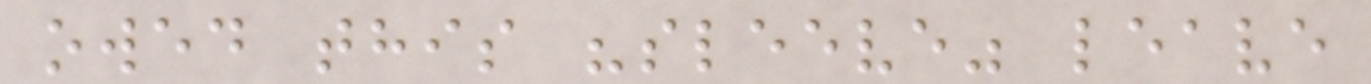owed this "sleeve" leave
